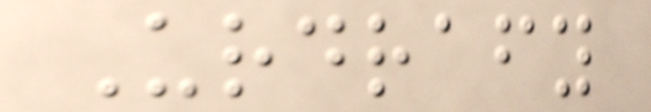Urdrafy
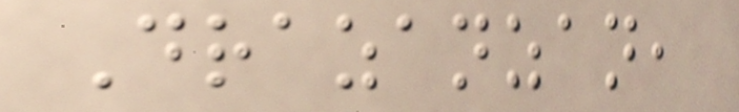Drazanzan,
